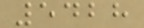5428
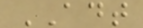ADT
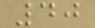40
